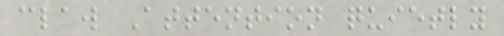claw Attention quietly
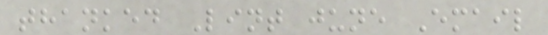thanked Lint june Email
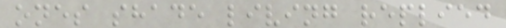ones shade living replied
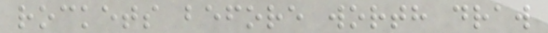rockets before worth draw
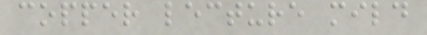copper lecture mild
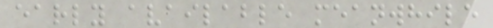early available meanwhile
